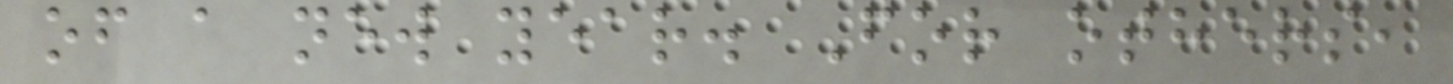of a new year. For others,
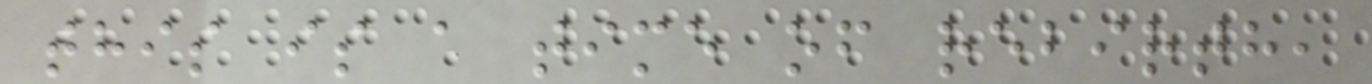this is a time of rebirth,
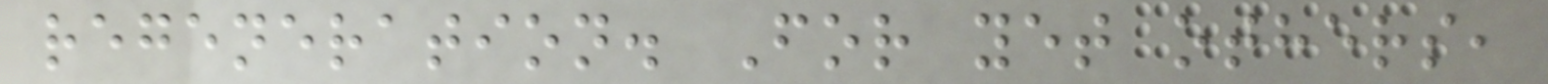regeneration. For yet others,
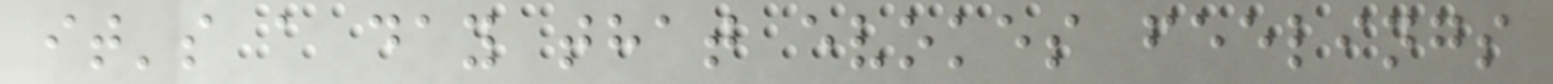it's a day that evokes feelings
